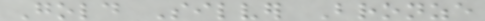Gold Silver Bronze
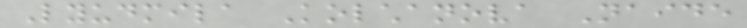Lyudmila Kolchanova Naide
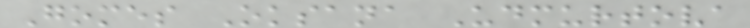Gomes Oksana Udmurtova
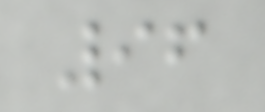96
